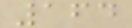164
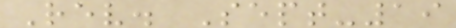Rev. Sept-19
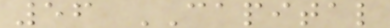56 CAPITAL
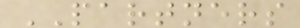PARTNERS
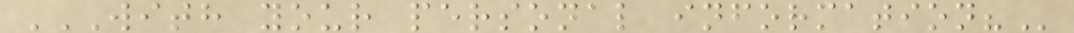WITH YOUR PERSONAL INFORMATION?
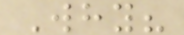Why?
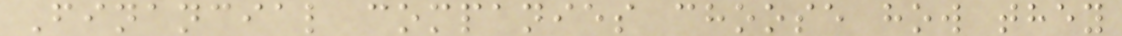Financial companies choose how they
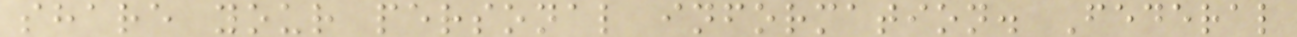share your personal information. Federal
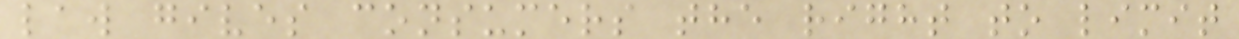law gives consumers the right to limit
